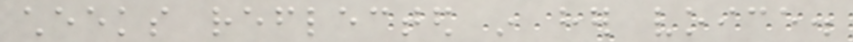cheeks reflected in her voice.
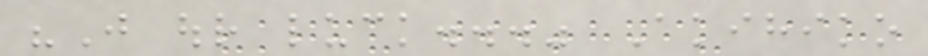"Just our luck..." Akihiko
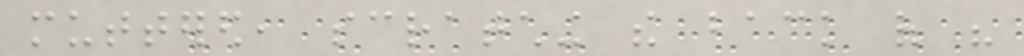muttered, scratching the back of his
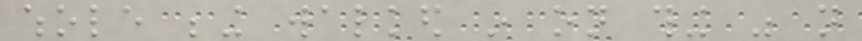whole being walked in on thing was not
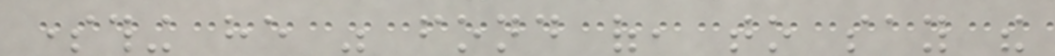something he was fond of, to say the
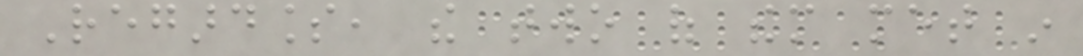Regardless, the two of them met in
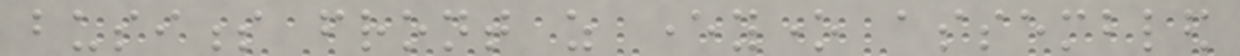business front as everyone assembled
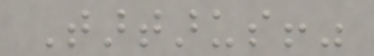Tartarus!"
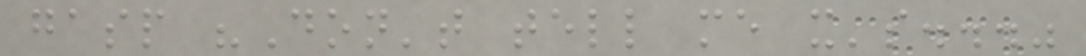gasp "Don't tell me it's..."
